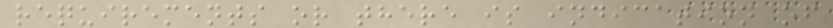requirements or there is indication of
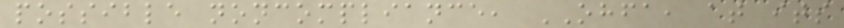possible noncompliance, OHFA, at its
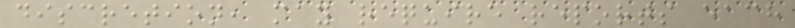discretion, may require reports each
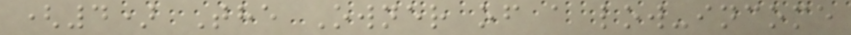(4) The Owner of a low-income
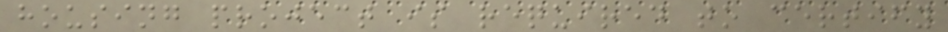housing project is required to certify
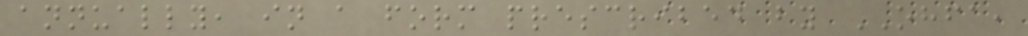annually, in a form prescribed by OHFA,
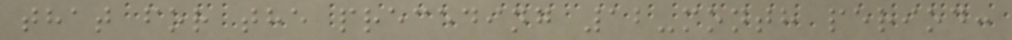that for the preceding 12-month period:
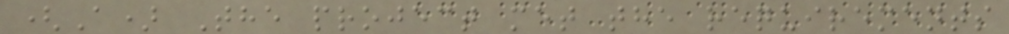(A) The project met the requirements
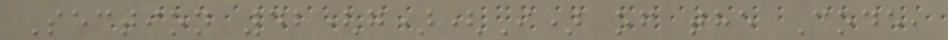Section 42(g)(I) of the Code,
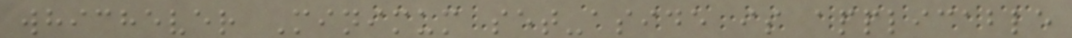whichever Minimum set-aside is applicable
